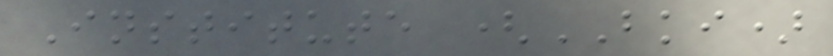Institute (BKI)
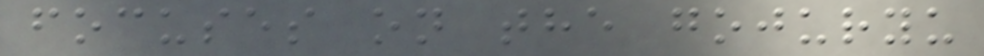focuses on the gojuryu
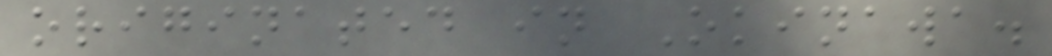originated in Okinawa.
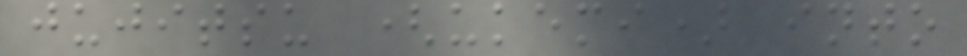jujitsu (ukemi) into
